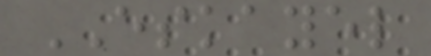ESKAYEL
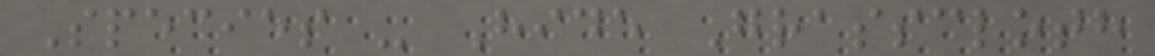Species - Hide Grasscloth
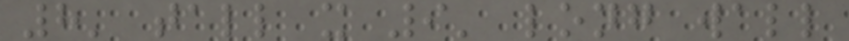8' tall x 9' long wall
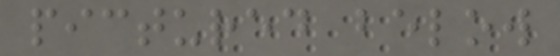pictured below
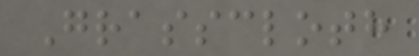Grasscloth
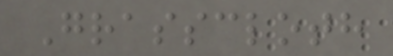Grasscloth
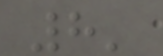8'
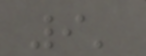9'
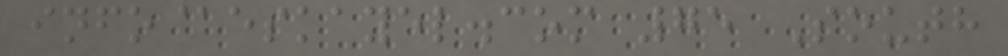info@eskayel.com 75 South
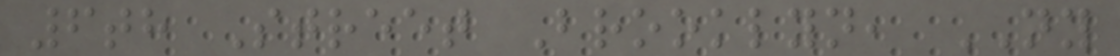6th Street Brooklyn, NY
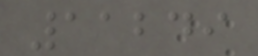11249
